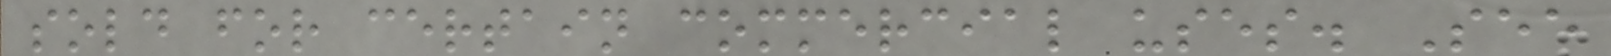sold for certain commercial uses. See
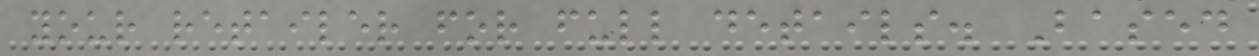your retailer for full details. Based
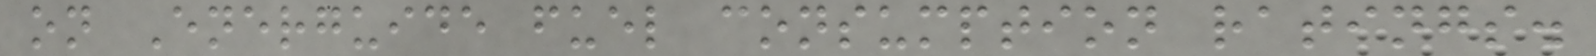on Energuide fuel consumption ratings.
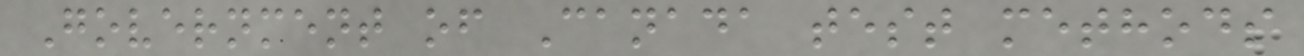Government of Canada test methods
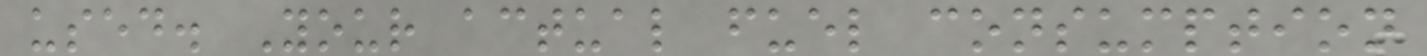used. Your actual fuel consumption
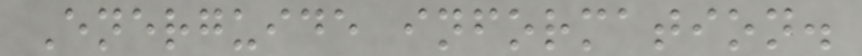Energuide information.
